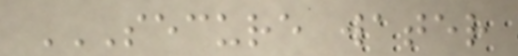SECURE WATER
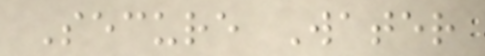Secure Water
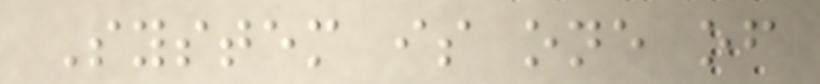System is one of
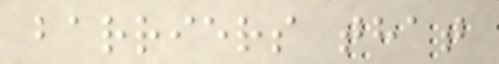barriers that
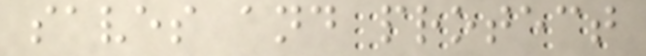saves and protect
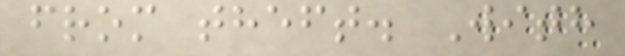from theft. With
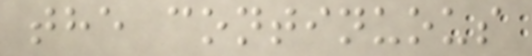the continuous
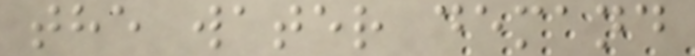the water demand
